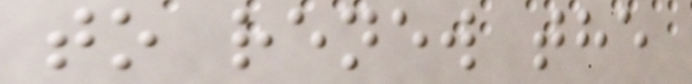to renew the
